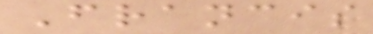Francis
